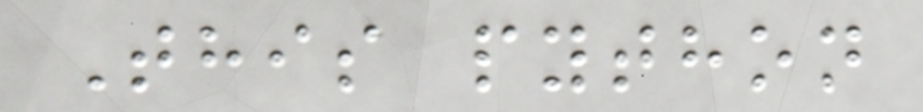This python
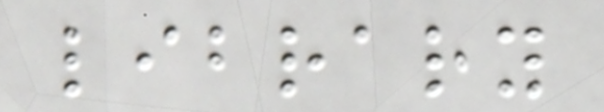library
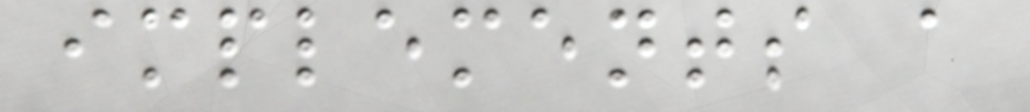implements a
